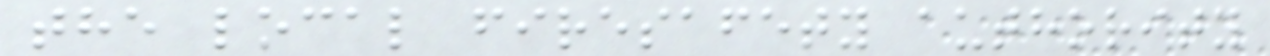the local firesafety authority
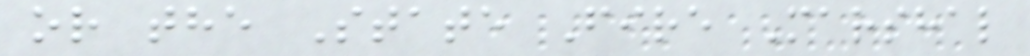or the State Fire Marshal
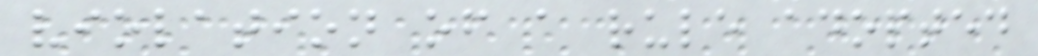violation of a rule adopted
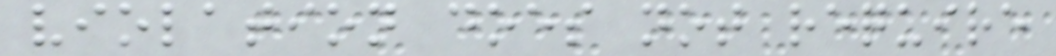violation does not require
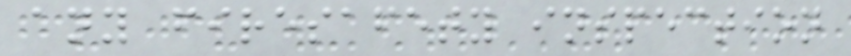any firesafety inspection
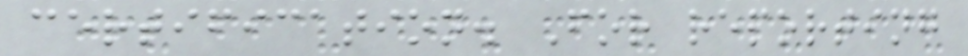certification. For reporting
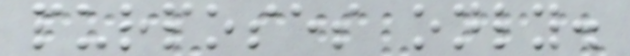purposes only.
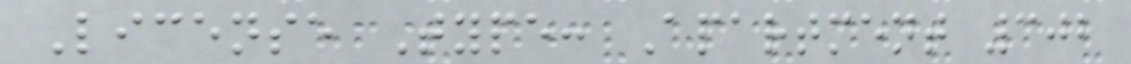License Type: Apartment 302
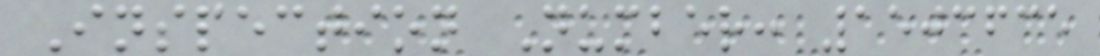Inspection Number: 1503635
